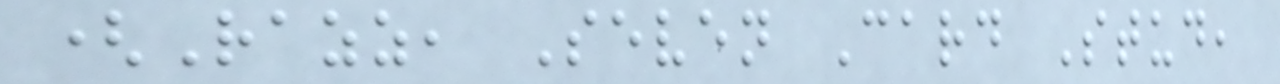(Razz, Seven Card Stud,
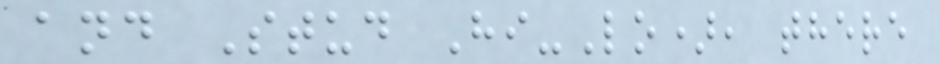and Stud Hi-Lo), there
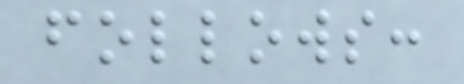follows:
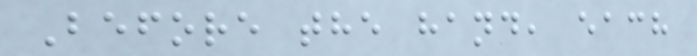Before the hand, each
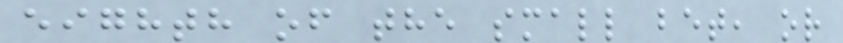eighth of the small bet, or
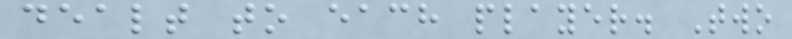dealt to each player. Two
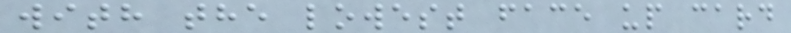with the lowest face up card
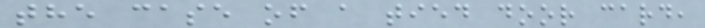the case of a tied door card,
